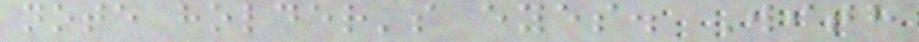note holder's eyes. With
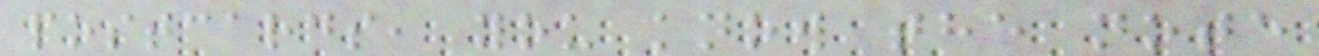postcards, you know the note
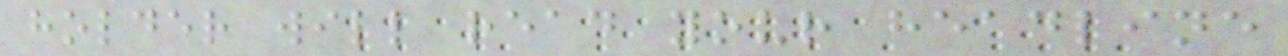holder will read your headline
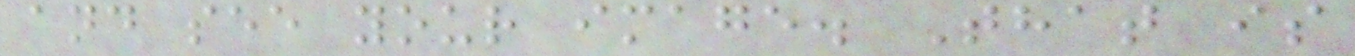and see your image. That is
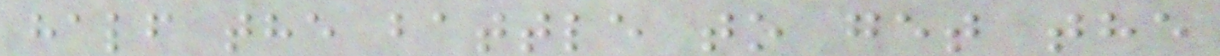half the battle to get the
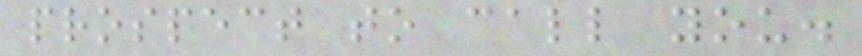prospect to call you.
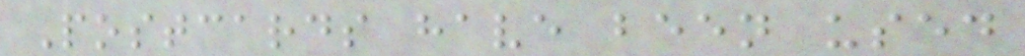Postcards have been used
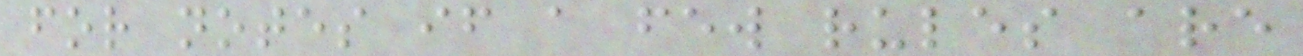for notes if a few rules are
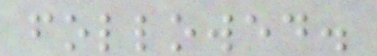followed.
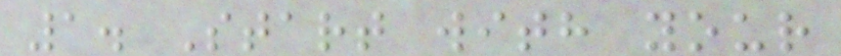1. Start with your
